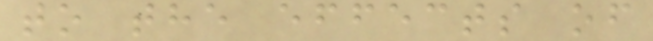to the effects of
